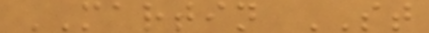MARTIN ST
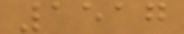1517
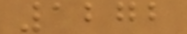1272
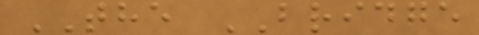THE BRIDGE
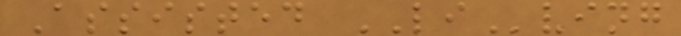Assisted LIving
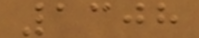1308
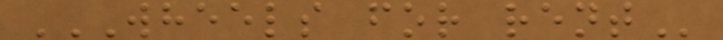WHEELS FOR RENT
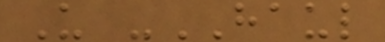U -HAUL
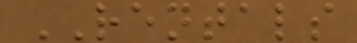RENTALS
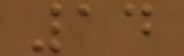14
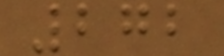272
